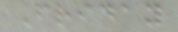Friday
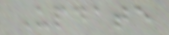Update
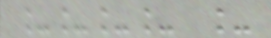____ _
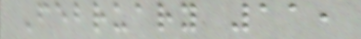February 11,
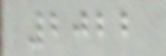2022
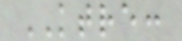KTRE:
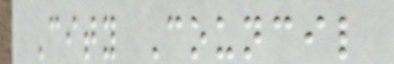City Council
